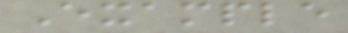Example
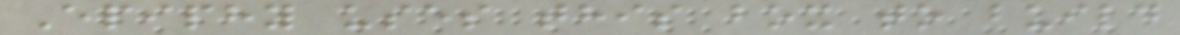Epiphy uses this box to build
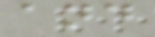and
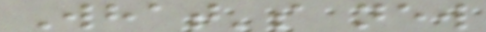What's new
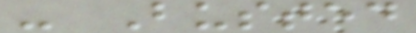- Busted
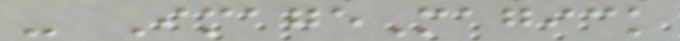- ImageMagick
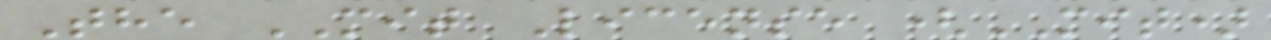The MIT License (MIT)
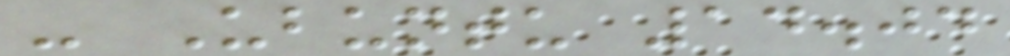- Ubuntu 14.04
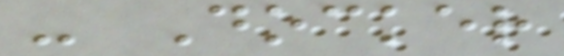- Docker
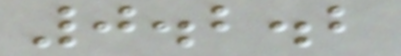0.2.2
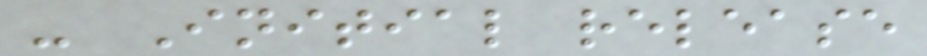- Initial release
